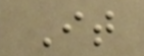It
